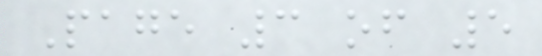Page 3 of 5
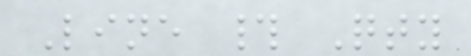Line # Qty
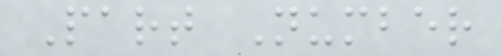Part Number
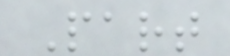Part
